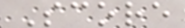Score
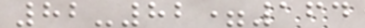82-82=164
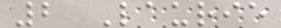2 Laurie
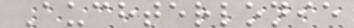Auchterlonie
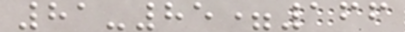81-85=166
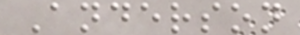Anderson
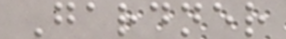Gardner
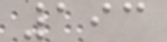193
